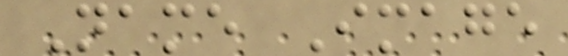Name Image
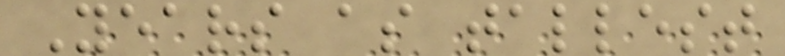Years as tallest
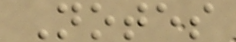Notes
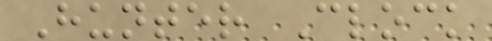Hunter Clock
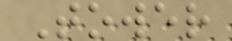Tower
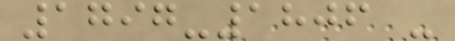1797-1806 -
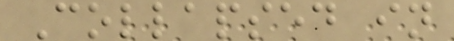Collapsed in
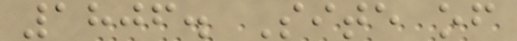1806. Site of
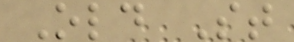Old St
